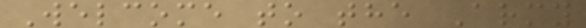Welcome to the Army
